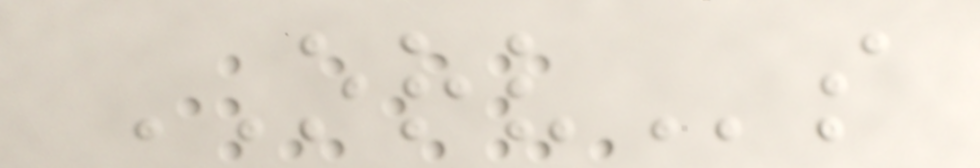ORVs
